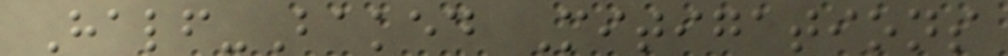Half-Baked Mitigations
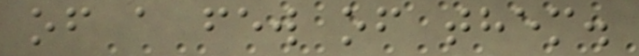of a few of them.
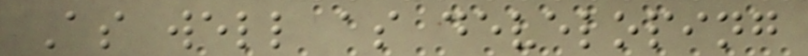As well as developing
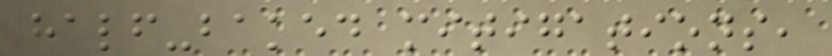half-baked mitigations,
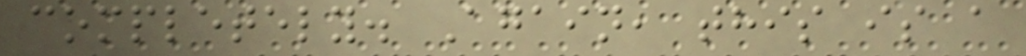completely. Again, this is a
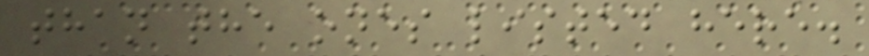than the ones listed here.
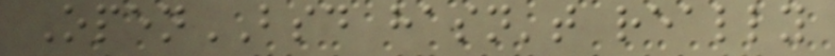OpenBSD hasn't really
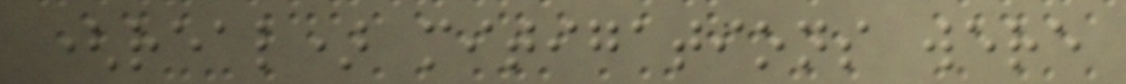(real) mitigations were
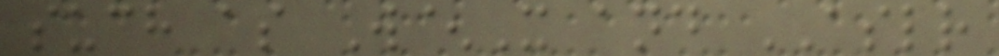such as W^X and ASLR
